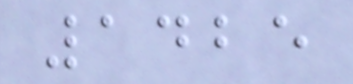1425
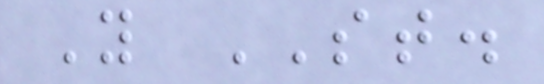Y ST.
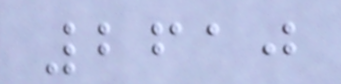2610
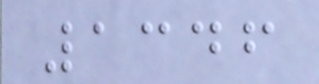1346
